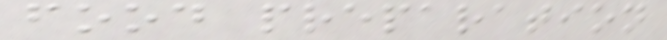food preparation
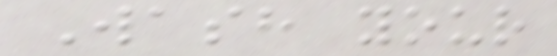Wash your
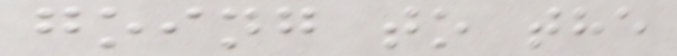going to the
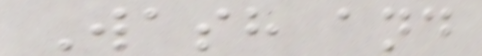Wash and
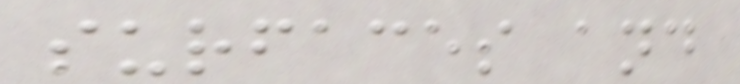surfaces and
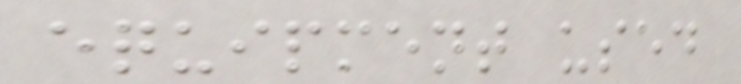equipment used
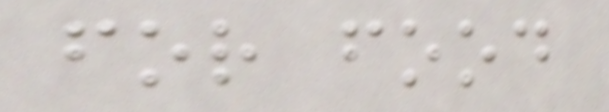for food
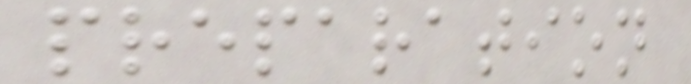preparation
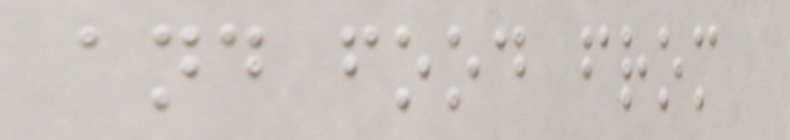and food from
